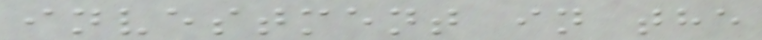investment in the
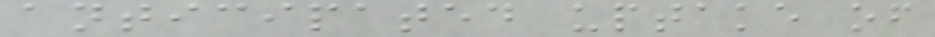anticipated uptake of
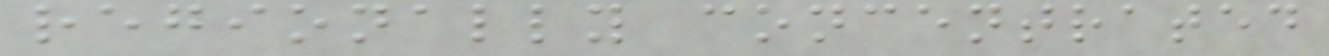regionally concentrated
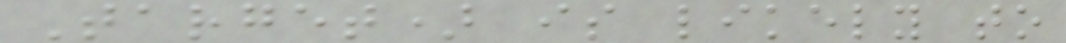Target) is likely to
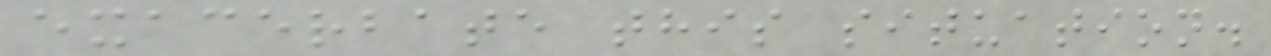exacerbate this situation.
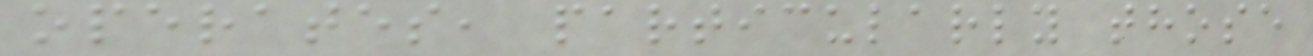operates, particularly those
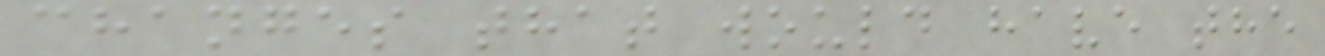changes that would have the
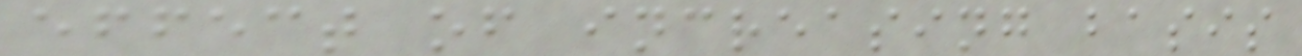effect of increasing basis
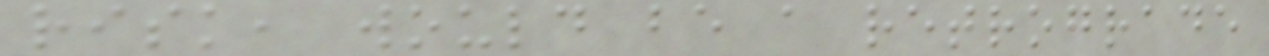risk, would be a retrograde
